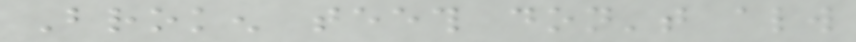Broken teeth don't always
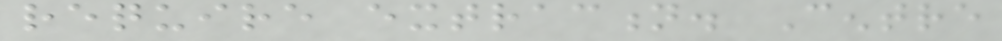require extraction. Centre
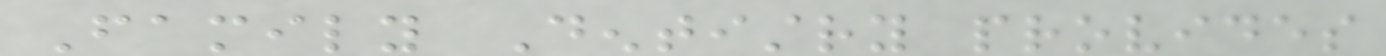Family Dentistry provides
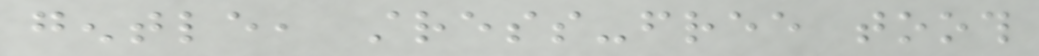gentle, stress-free tooth
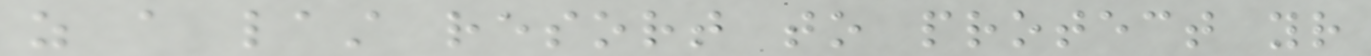as a last resort to protect your
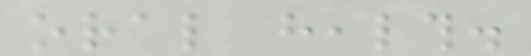oral health.
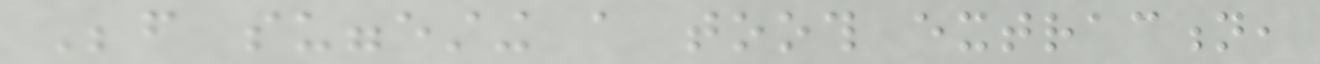Before suggesting a tooth extraction,
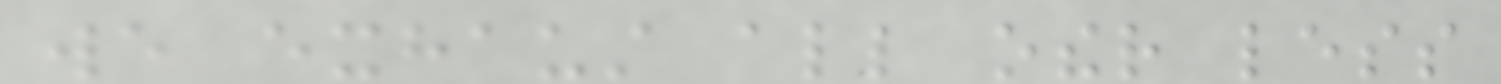we exhaust all other less
